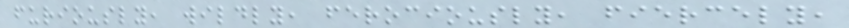furiously, wildly, ferociously, fiercely,
